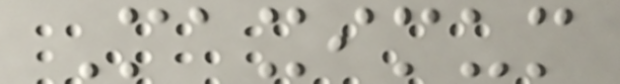Maximum
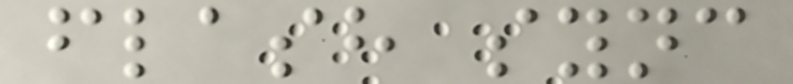flash sync
